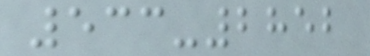533-2852
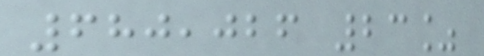680,026 23%
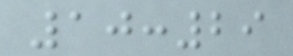10:29
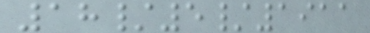18/5/1911
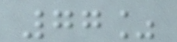77%
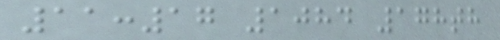11:17 1084 178th
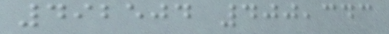492504 400,343
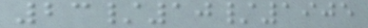23/10/1905
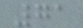71
